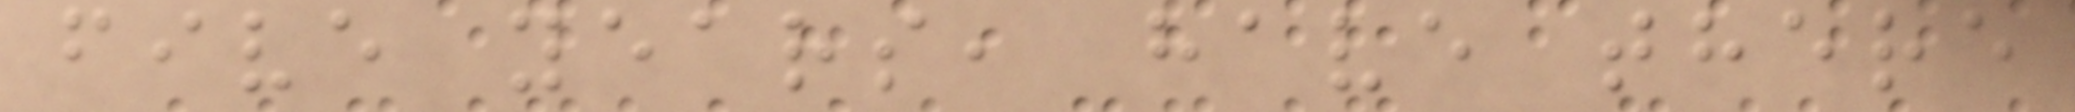five years, have there
